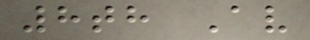8th Av
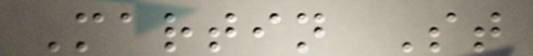Martin St
